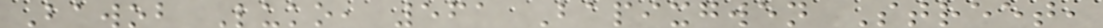Bawob Luko, 561 Bapixgwen Street,
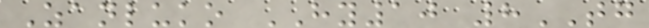Zanluko HY10 8TG
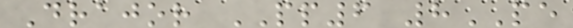Drajor PP6 8PE
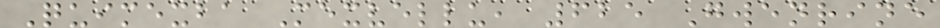Quimexba Mexvellu, 625 Gwenrine
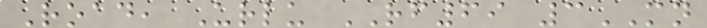Road, Urlu RF69 3MN
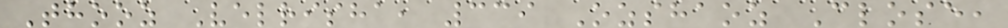Thooz Velrisha, 339 Ozshaoz Close,
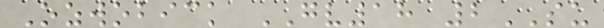Ozwobick GV18 2SU
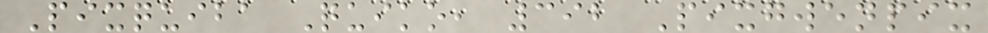Pixquiba Quiko, 392 Pixgwenpix
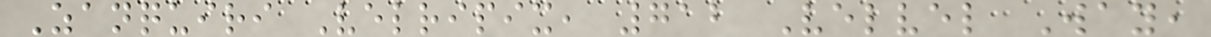Zanquiri Velripix, 712 Velvel Way,
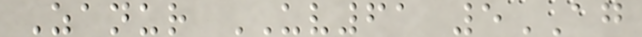Zanur UV61 5AG
